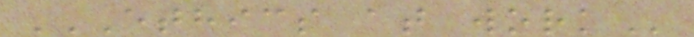ETHICS AT WORK
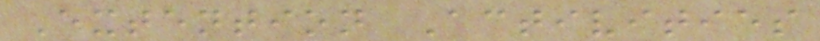Extention Activities
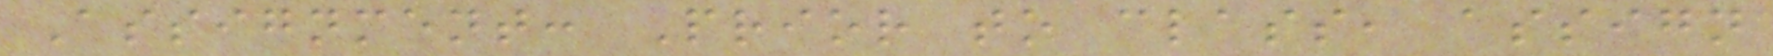Assignment: Prior to class, assign
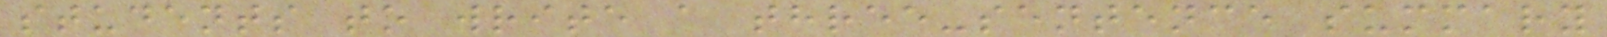students to write a three-sentence summary
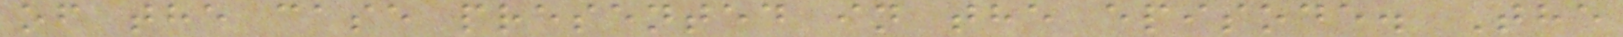of the case presented in the episode. The
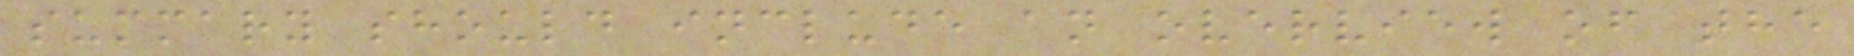summary should include an overview of the
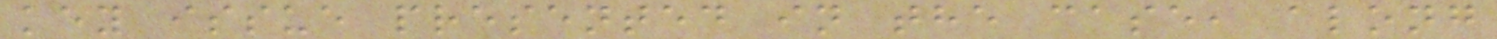key issue presented in the case, along
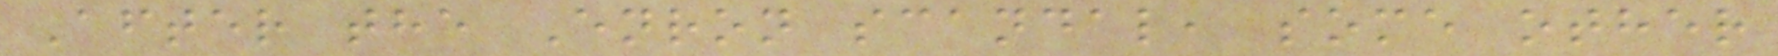After the Enron scandal, some other
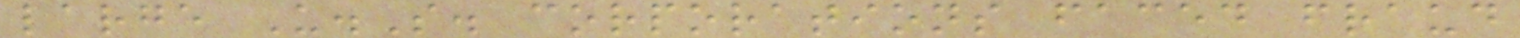large U.S. corporations faced fraud
